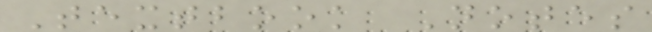Textbook Notes
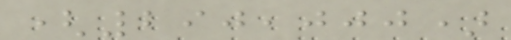(290,000)
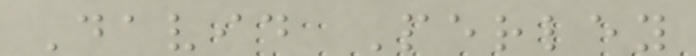David Perley
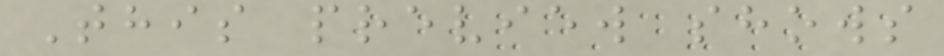This preview shows
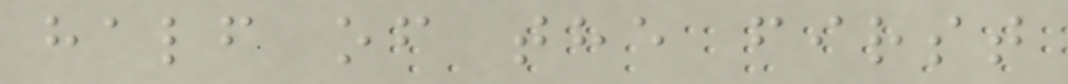half of the first
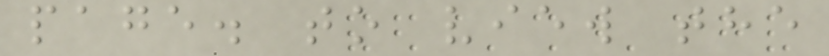page. to view the
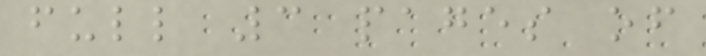full 3 pages of
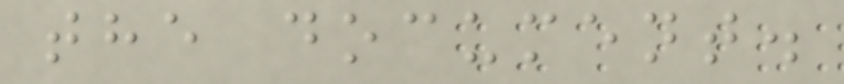the document.
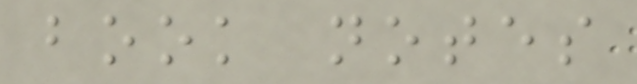book notes
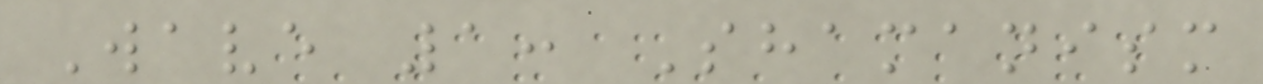Wave 1: Shamanism
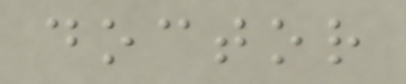doctor
